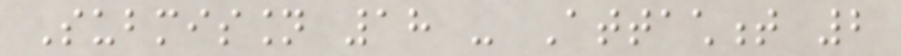Submission 18 - Attachment 2
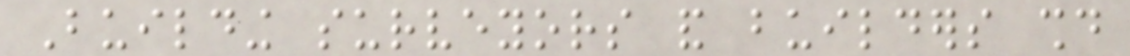Building surveyors and builders should
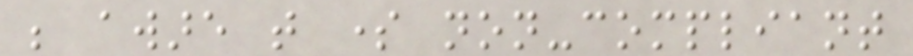be aware that some non-compliant
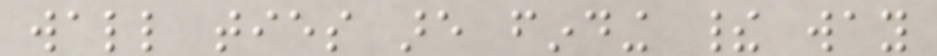wall ties are finding their way
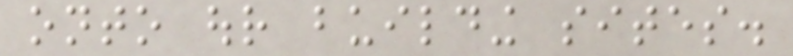onto our building sites.
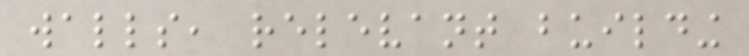walls, relevant building
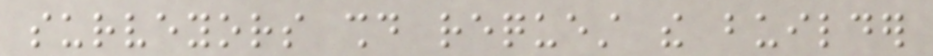surveyors should request the builder
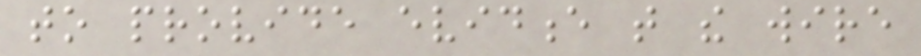to provide evidence that the wire
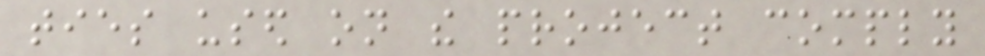ties used on the project comply
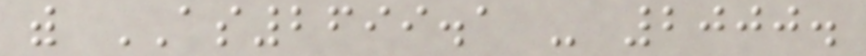with AS2699.1 - 2000.
